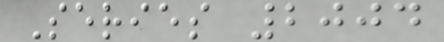Series 2004
